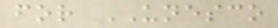for UNESCO
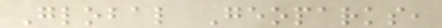Global Geoparks,
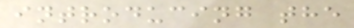introducing the
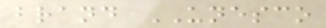brand UNESCO
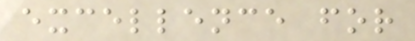excellence for
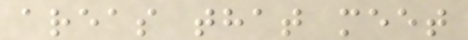areas that meet
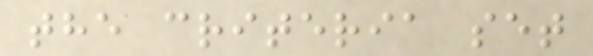the criteria set
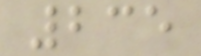235
